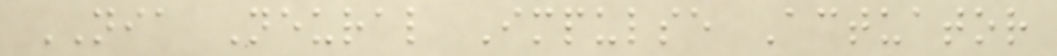NIA Neural Impulse Actuator
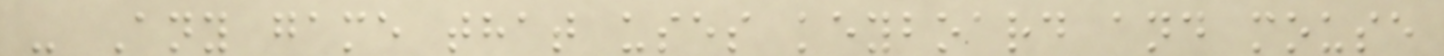- Any game that uses keyboard and mouse
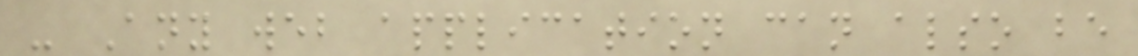- Any web application can also be
